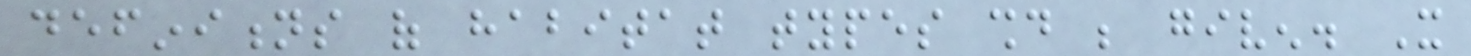definitions of habitat types should be given. It
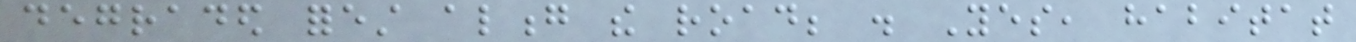degraded forest along the road; . Yes, habitat
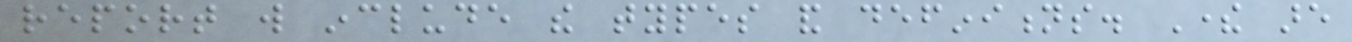report will include the types and definitions. There are
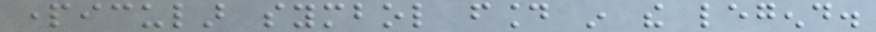particular symbol found in the legend.
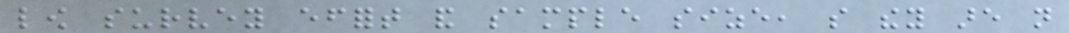low survey effort and sample size, so they are not
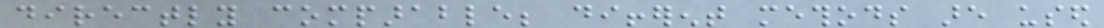directly comparable; different methods are used
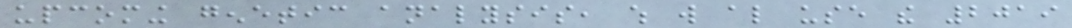upcoming genetic analysis, which will also use the 2019
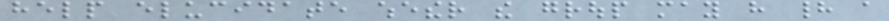help elucidate whether the group may have had a
